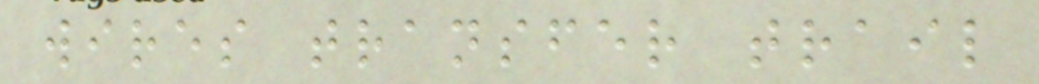wires transfer trail
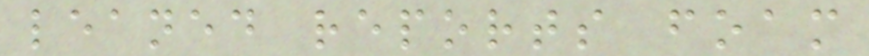leaned reports foam
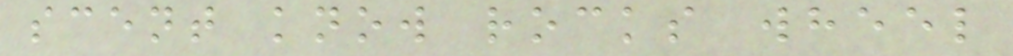scent know rocks wheel
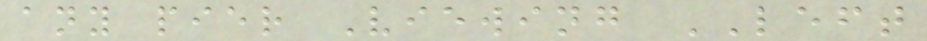any pier Viewing LEFT
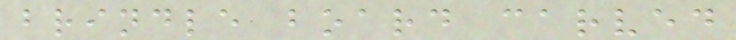brindle board carved
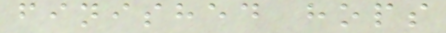finished hops
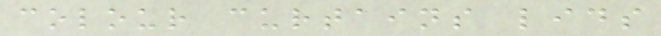colour curtains lids
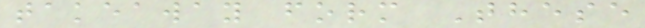takeaway form These
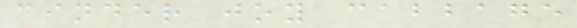cinder joy cabbage
